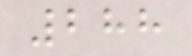288
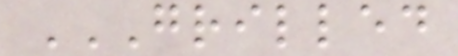GRILLED
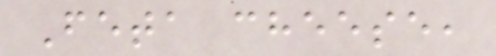Feta cheese,
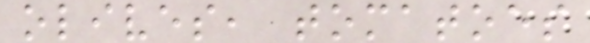olives, tomatoes
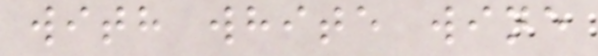with white wine
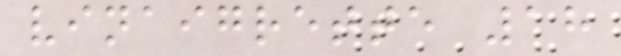vinaigrette 18
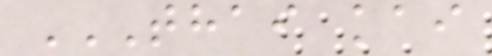THAI KAI
